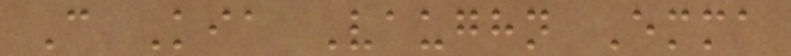C Kia Vaughn Emma
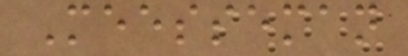Meesseman
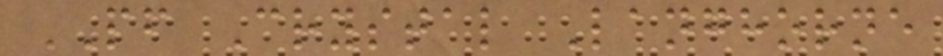PF Crystal Langhorne
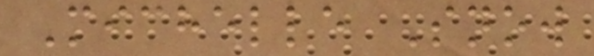Michelle Snow
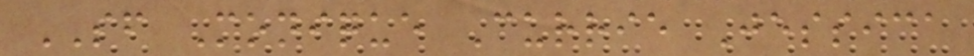SF Monique Currie Jessica
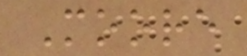Moore
